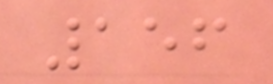156
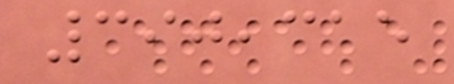390,315
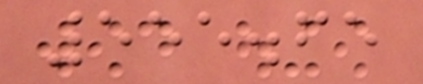555.65
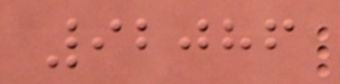92086
